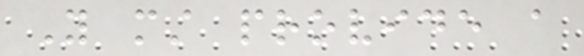You must provide a
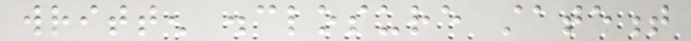written disclosure statement
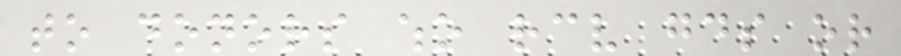to donors who receive goods or
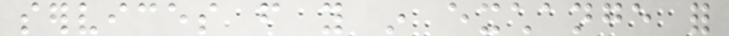services from you in exchange for
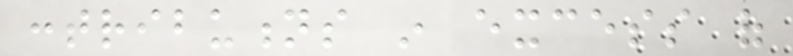contributions in excess of
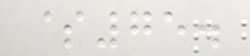$75.
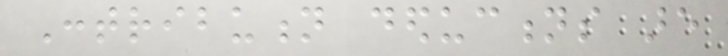Contribution deductions are
